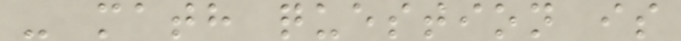- math question is
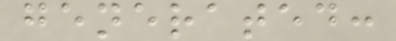generated:
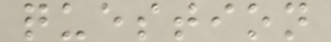question
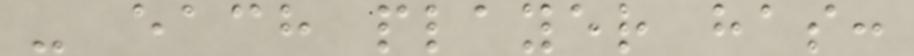- each player has:
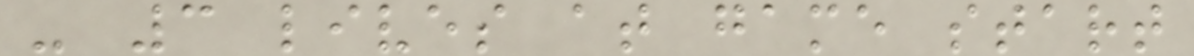- 3 lives at game start
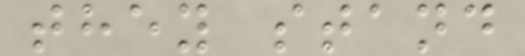they stand
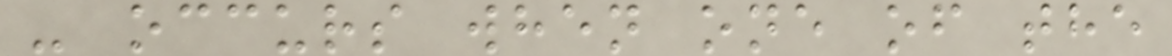- occurs when one of the
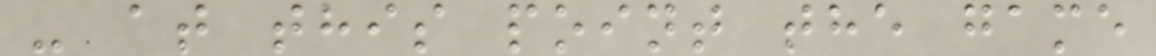- at this point the game
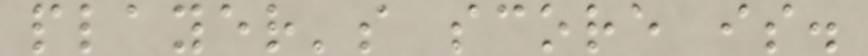player's score is.
